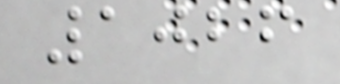1026
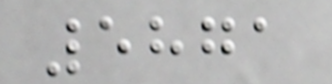5871
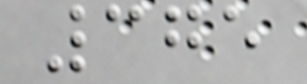375
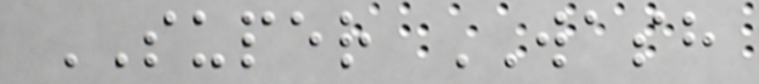SUPER WASH
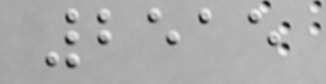2515
